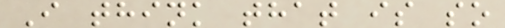I think that is so
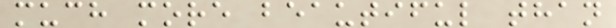much more beautiful than
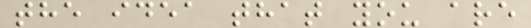the idea that you are
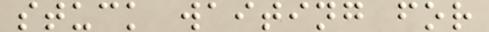stuck waiting for
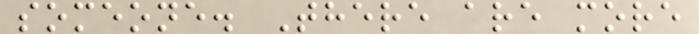someone. There are more
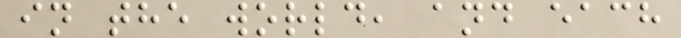in the world, and each
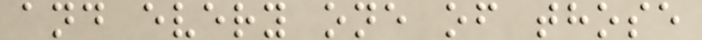and every one of those
